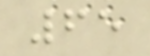65
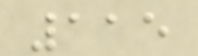115
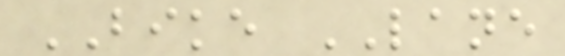BIKE LANE
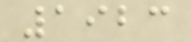1923
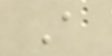A
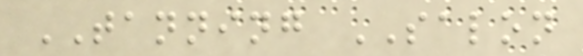TANNING SALON
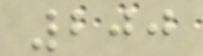200
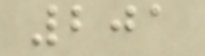201
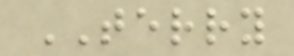TERRY
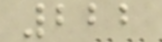222
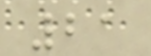21
